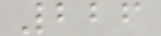226
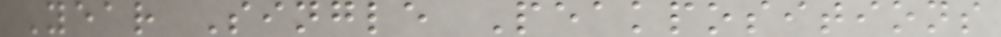Year Single Peakpositions
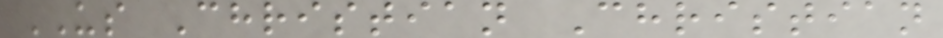US Christian Christian
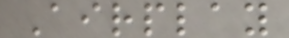Airplay
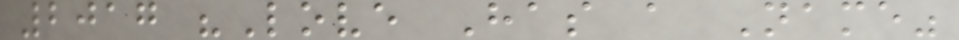2017 "Love Has a Name"
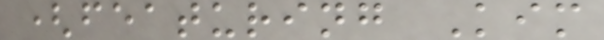(featuring Kim
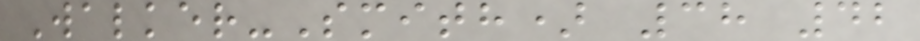Walker-Smith) 38 42
